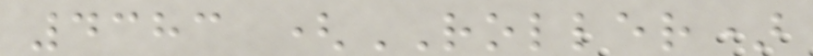4383 (ROLLER)
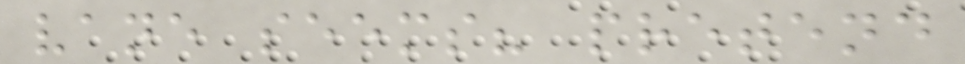vane seems? pretend
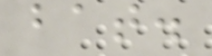bat.
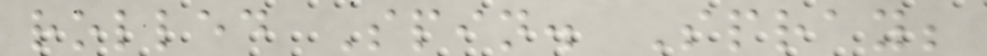rolled Spin. Spray;
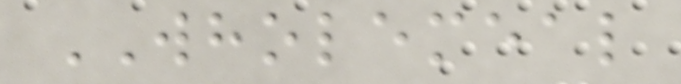WHOLEMEAL
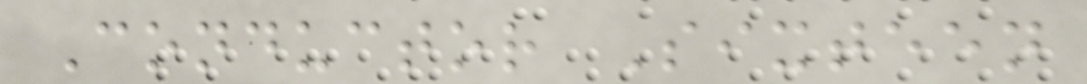Conductor Sixteen
